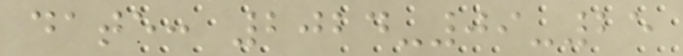date: 2024-09-25
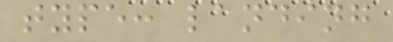type: landing
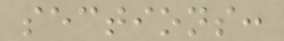sections:
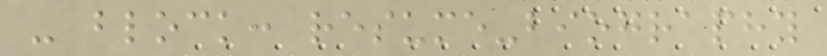- block: resume-biography
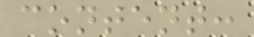content:
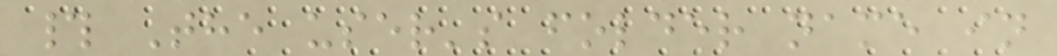# The user's folder name in
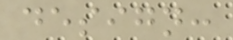design:
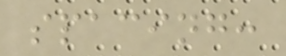spacing:
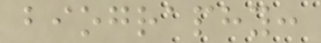biography:
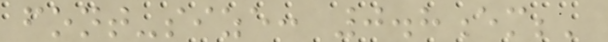font-size: 0.8em;'
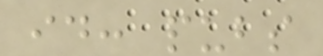id: pubs
